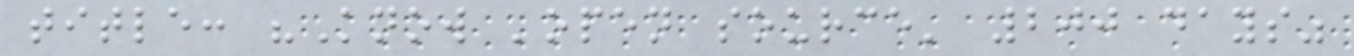title: "Know 'open source' 200 days"
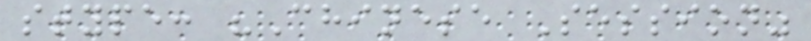stype: "Chinese Session"
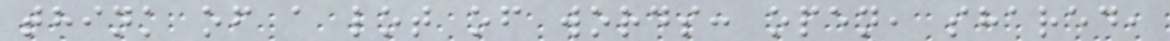think of a lot of words: open, shared,
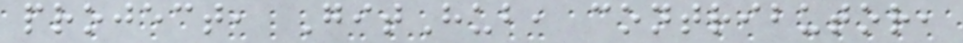project, GitHub, contributor,
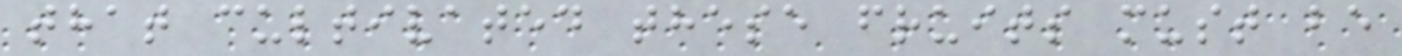that cultivated these fruits must be
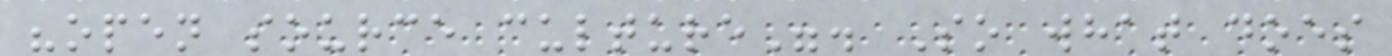"open source culture". So what does
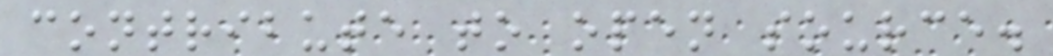contribute to open source.
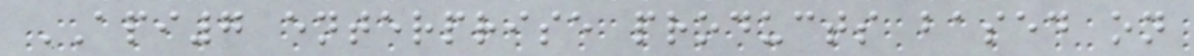API7 enterprise products based on
